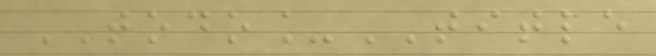TODO_TITLE
